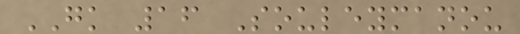GK 16 Souleymanou
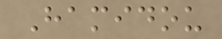Hamidou
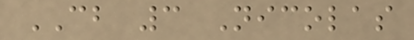CB 3 Nicolas
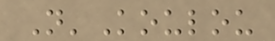N'Koulou
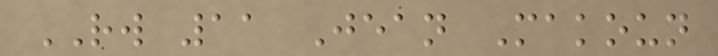RW 11 Jean Makoun
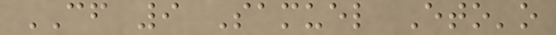CF 9 Samuel Eto'o
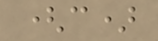(c)
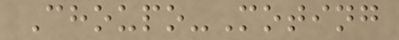Choupo-Moting
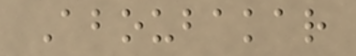Aboubakar
